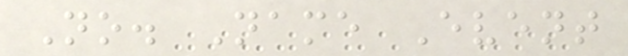No. Name Event
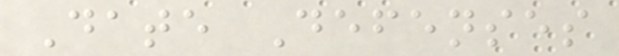Date Defenses
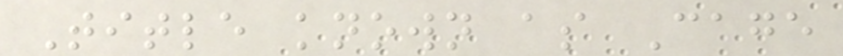Title known as Cage
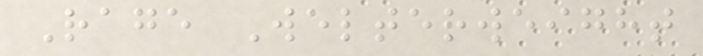Rage Welterweight
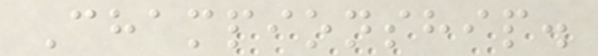Championship.
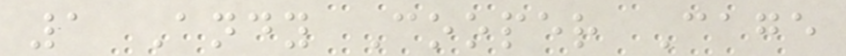1 Andy Cooper Cage
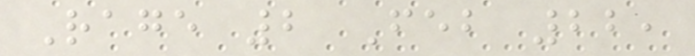Rage 2 Feb 22,
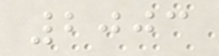2003
